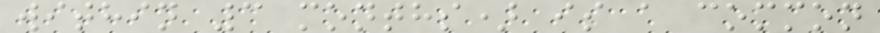within 3 months) is a common
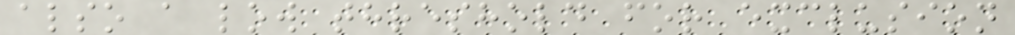also a low threshold for exclusion
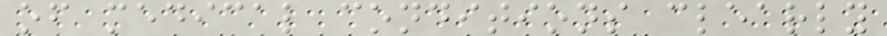of medical conditions clearly
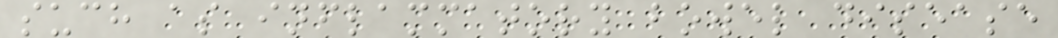such as inflammatory bowel disease
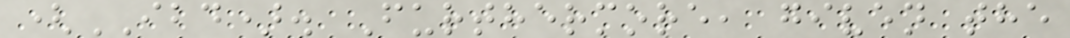(IBD). Furthermore, given the
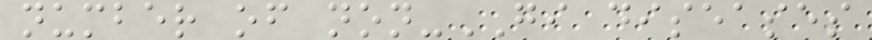number of non-GI diseases
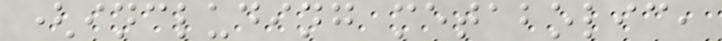(including metabolic,
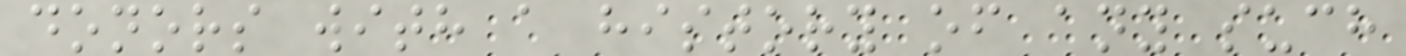donors with a history of any such
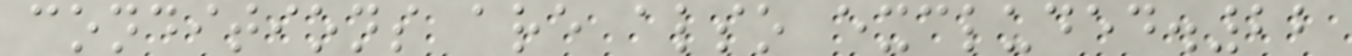conditions are also excluded.22
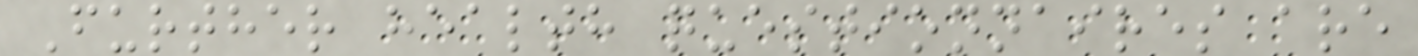Further health questionnaires are
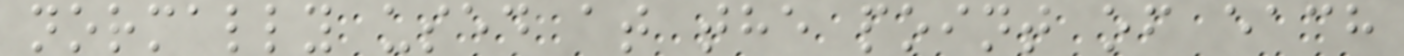normally used at the point of each
